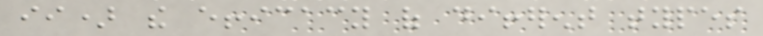ii) the efficacy of different types
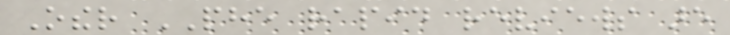Other PHE rapid reviews are
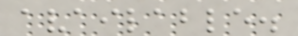available.
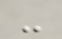-
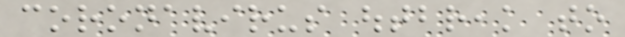coronavirus outbreak to
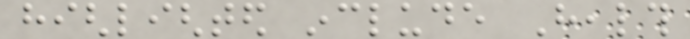highlighted include Health
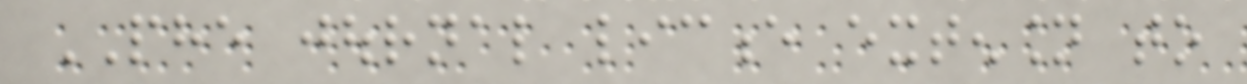PHE journal licence extension to
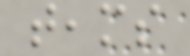teams
